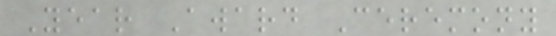Year Award Ceremony
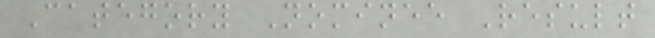Category Nominee Result
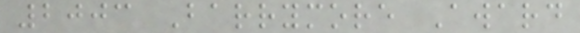2003 Barrymore Award
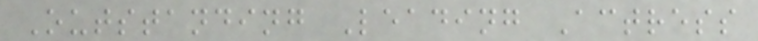Outstanding Leading Actress
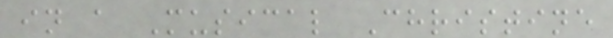in a Musical Christine
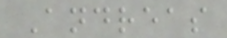Andreas
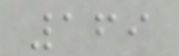169
